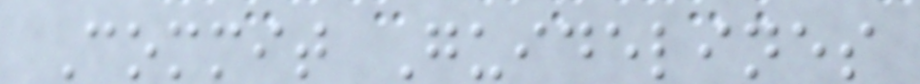Commit Guidelines
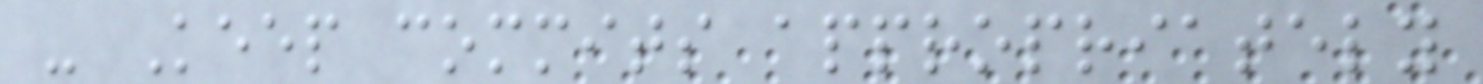- Keep commits appropriately
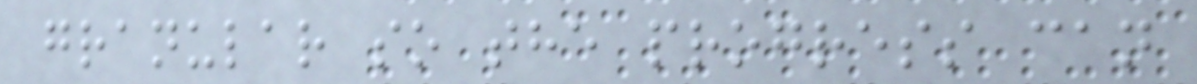granular so the progress can
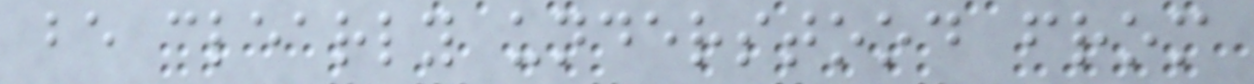be clearly understood from
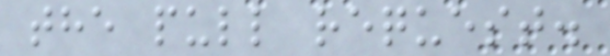the pull request.
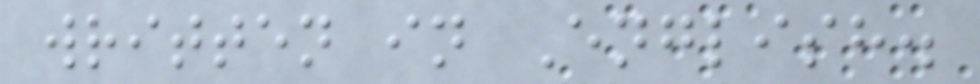written in English.
